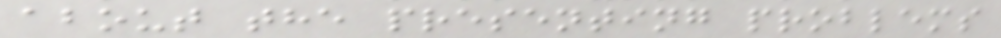about the presenting problems
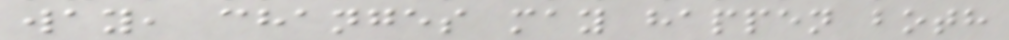way, changes may happen both
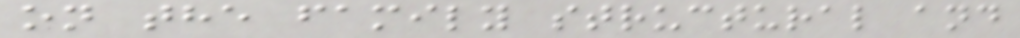on the family structural and
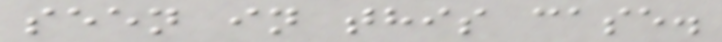seen in this case.
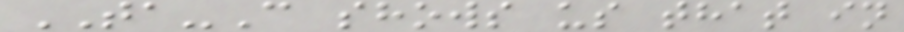TA-C shows us that in
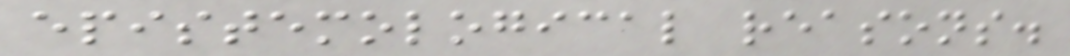epistemological reasons.
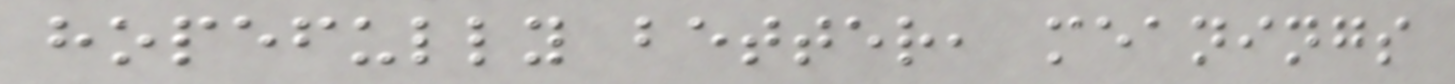hopefully better, meanings
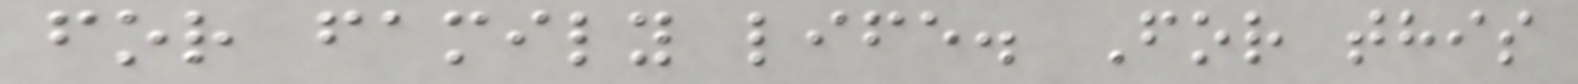for family life. For this
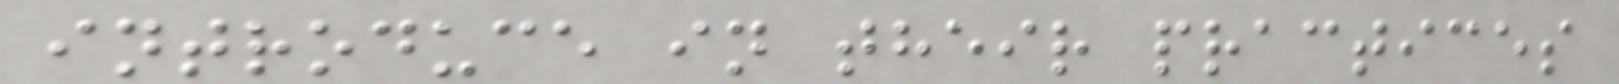introduce in their practices
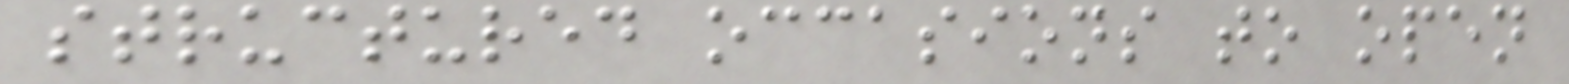structured occasions to open
